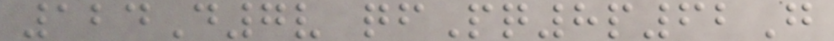124D7v qfPq8p62G
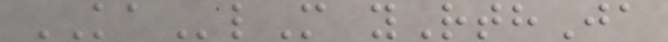KAlM yRthJa
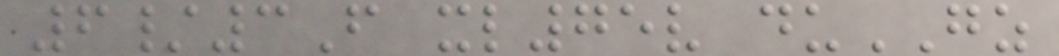6/3F xl75v duGZ
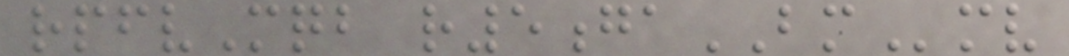rpfvMqb r5gaBMmv
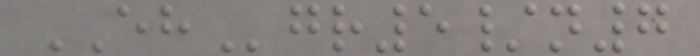EHgr5/n7
